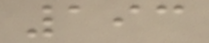193
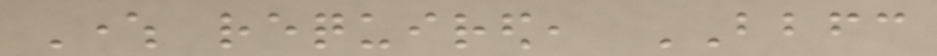Where required, BBFC
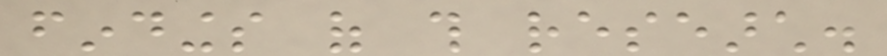findings of this research.
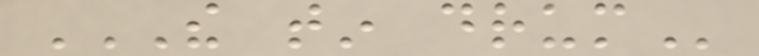THE TIN DRUM
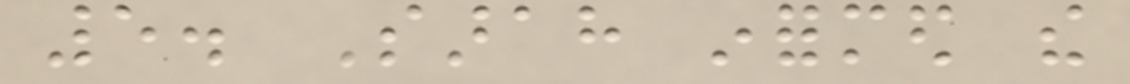5. Sarah informed the
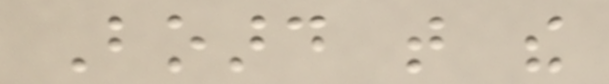Board that the
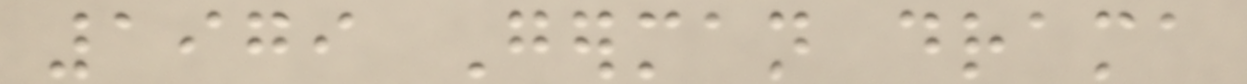1979 German drama
